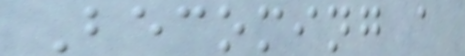Becoming a
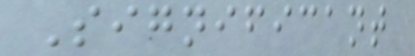Significant
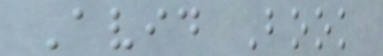Avid Book
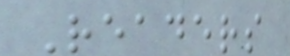Readers
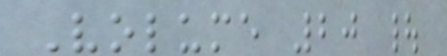Volume 20 |
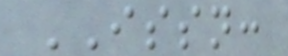ISSN:
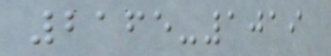2165-1019
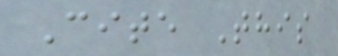Cite This
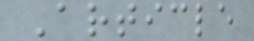Article
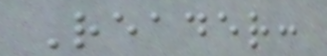Reader:
